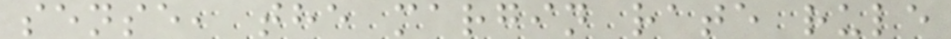sense, the margin rate rule
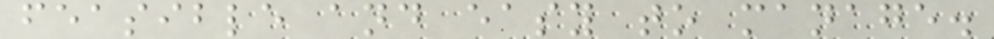feasible and easy to manage.
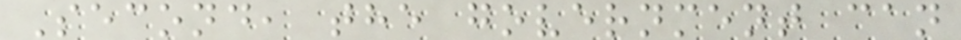Second, the government can
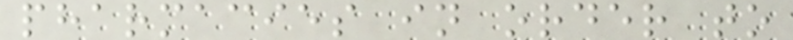pharmacies in order to
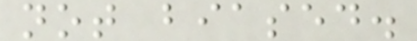not biased.
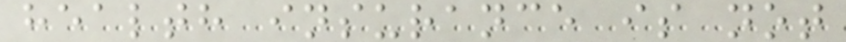health insurance is not
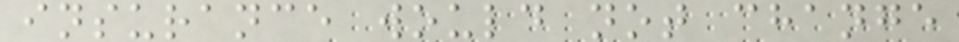insurance would not change
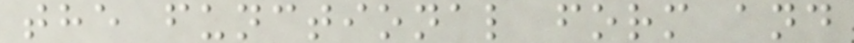the functional form and
